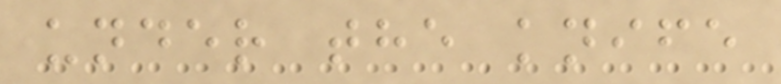under the knife
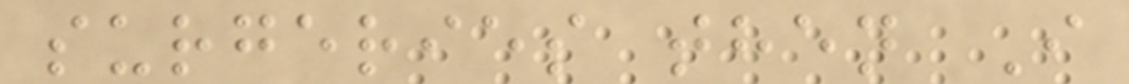surgeries then I
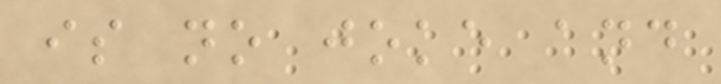is no joke and
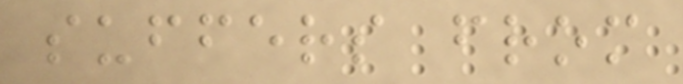suffers from
